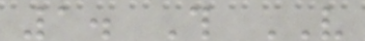1. This VERY
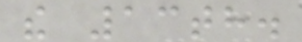the 13th.
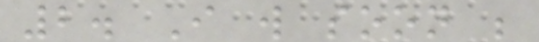2. I will soon be
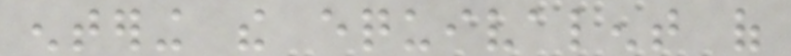entering the equivalent of
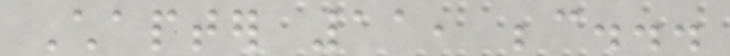Chapter 11, because...
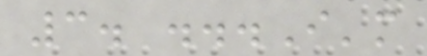3. ...I'm
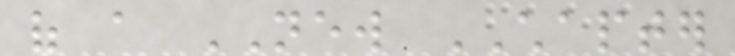of a NEW CHAPTER
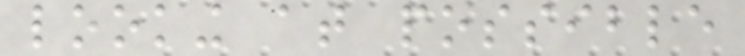looking at possible
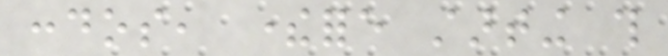condos, therefore starting this
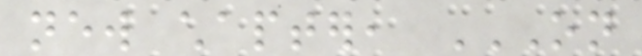new chapter, ON
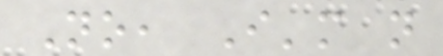No, I'm not
